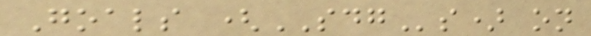Goals (SDGs) on
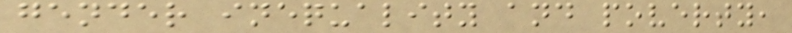gender inequality and poverty,
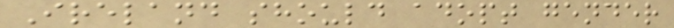Ireland should adopt gender
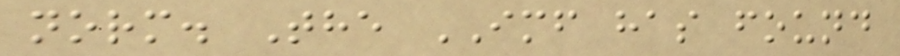norm. The IMF has found
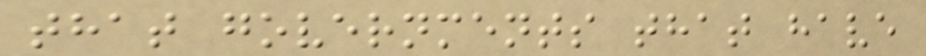that governments that have
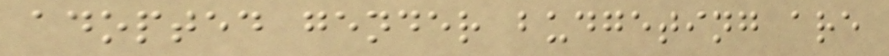adopted gender budgeting are
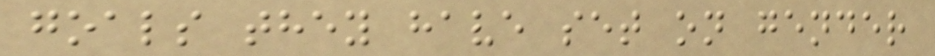goals they have set on gender
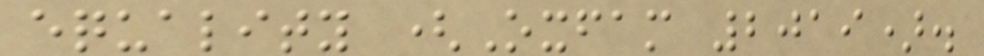equality (Oxfam 2019).
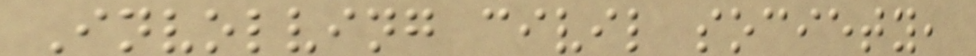Involving civil society,
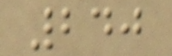240
